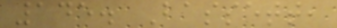145. Bassett,
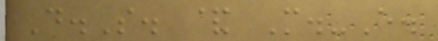D.S. & M.-E.
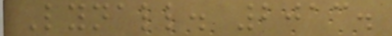Lynall. 2013.
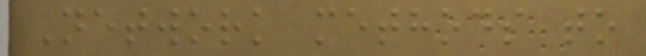Network methods to
